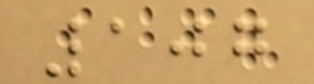107
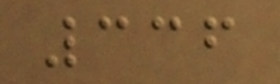336
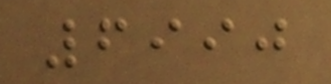6990
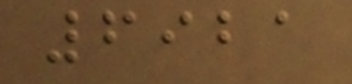6921
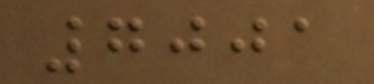7001
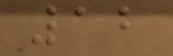12
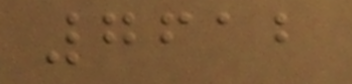7612
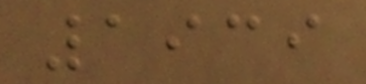1939
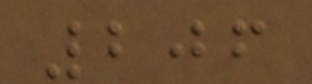206
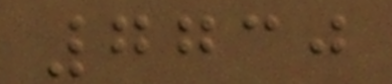7730
